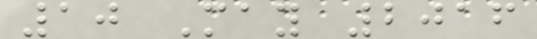10 May 2016
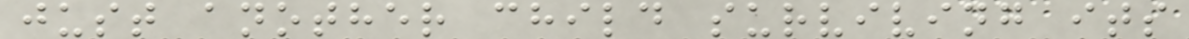just another child surviving its
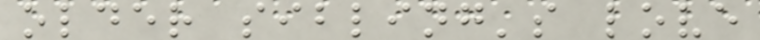older sibling's love
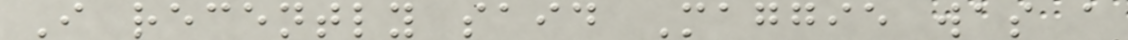I recently said Maggie was a
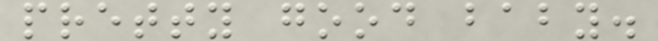pretty good baby.
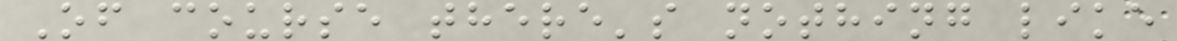Of course there's nothing like
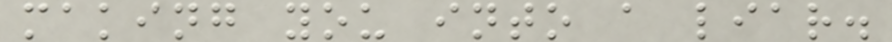making you into a liar.
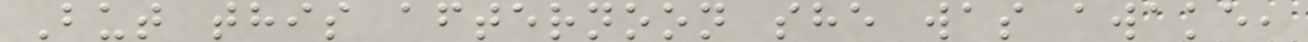But this afternoon she was awake,
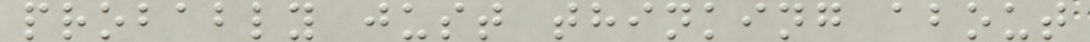probably just thinking about
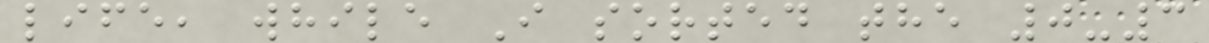life, while I sorted the 0-3
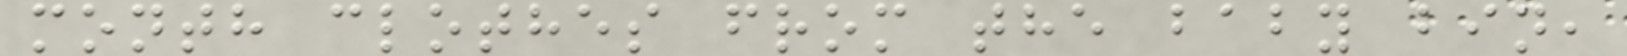month clothes from the baby bin,
